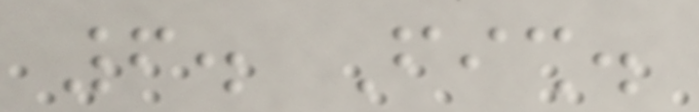6. Fish.
